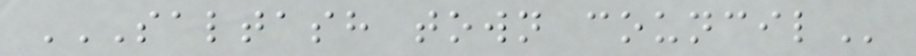SALTASH TOWN COUNCIL
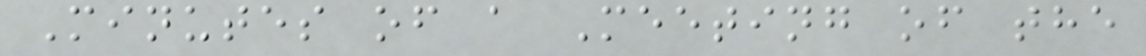Minutes of a Meeting of the
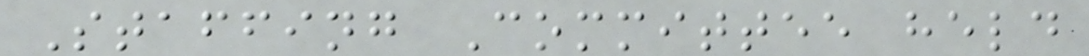Staffing Committee held
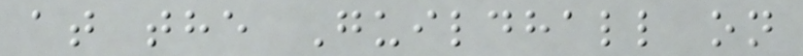at the Guildhall on
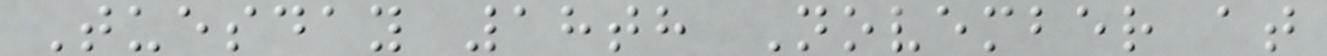Tuesday 18th November at
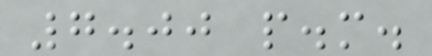7.00 p.m.
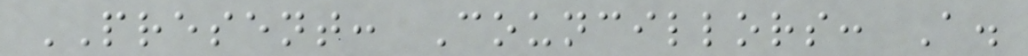PRESENT: Councillors: A.
